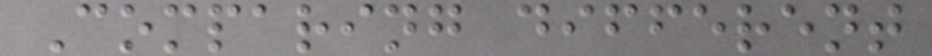Comparing different
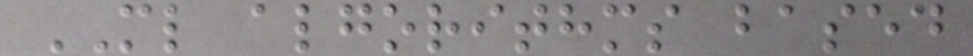ML algorithms based
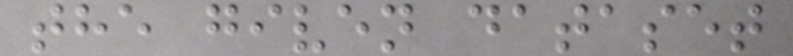the given dataset
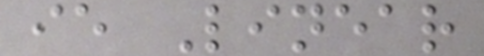ie Linear
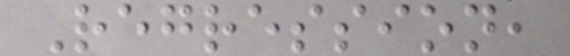Regression,
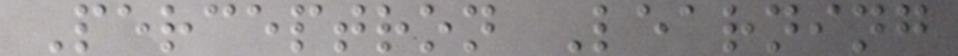Perceptron Learning
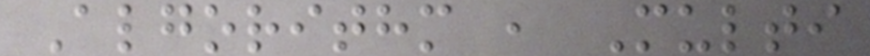Algorithm , Multi
